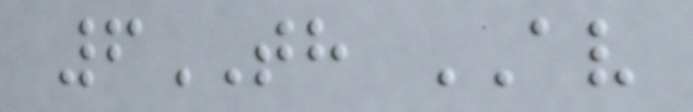6TH AV
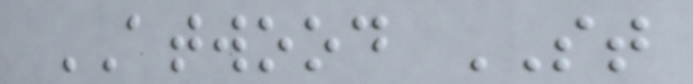ATWOOD ST
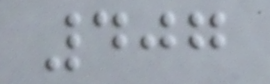407
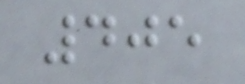405
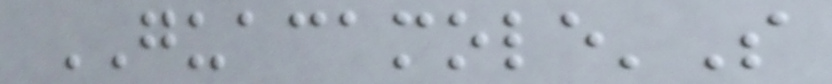GUACAMOLE'S
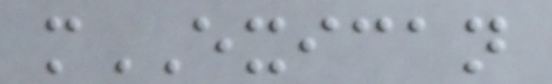mEXICAN
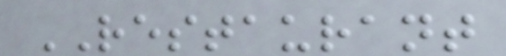RESTAURANT
